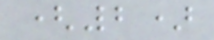(2)
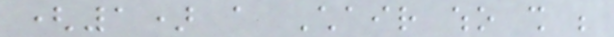(1) a Chair who shall be
